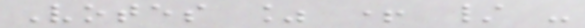Votes % + / -
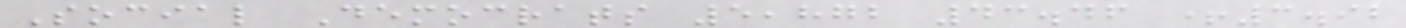Social Democrats 5,872 43.46 +3.92
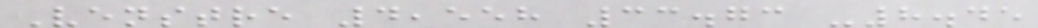Venstre 4,558 33.73 -8.45
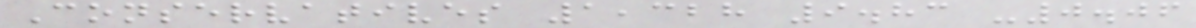Conservatives 1,328 9.83 -0.06
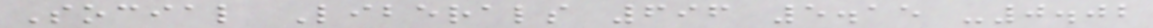Social Liberals 696 5.15 -0.02
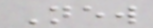New
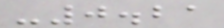-0.21
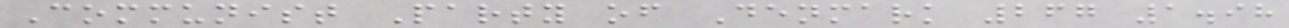Communist Party of Denmark 267 1.98
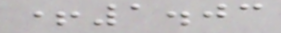+1.03
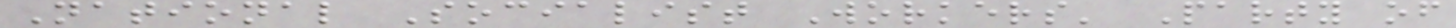National Socialist Workers' Party of
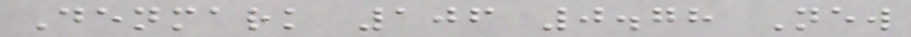Denmark 106 0.78 New
